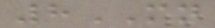8MN
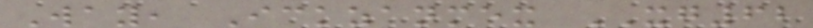Way, Ickzanmex XG62
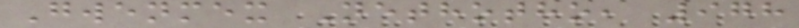Gwenmex Nethotho, 978
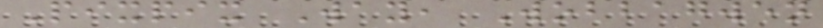Pixpix Way, Wobbagwen
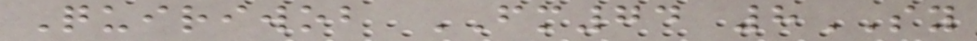Quiriwob FM74 8SY
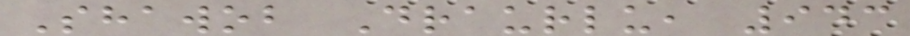Shawob Draurlu, 943
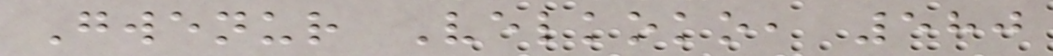Gwenur Velkoko, 580
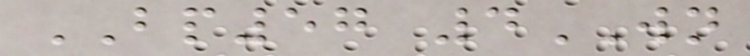BP57 4WN
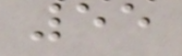55
